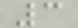3
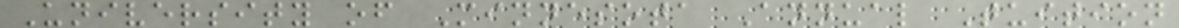University of Minnesota Annual Tuition
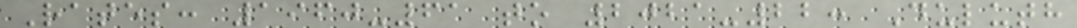Rates: 1960-61 to 2021-22: Duluth
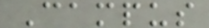Campus
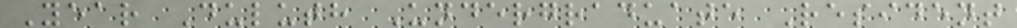Year Duluth Undergraduate Resident
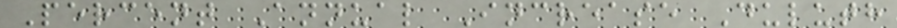Percent Annual Increase Duluth
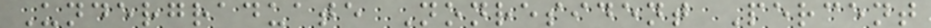Undergraduate Nonresident Percent
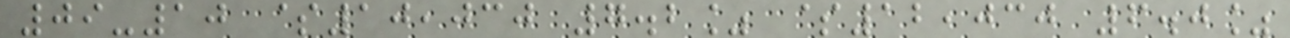09-10 $10,030 7.2% $12,030 6.0%
